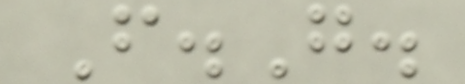F.G.
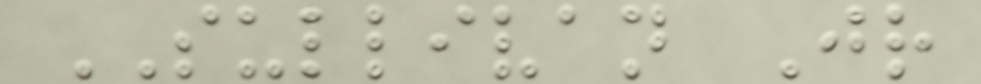SULLIVAN Jr
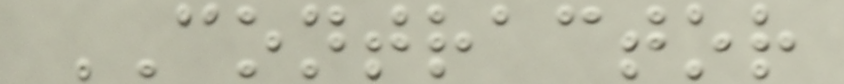CONTRACTOR
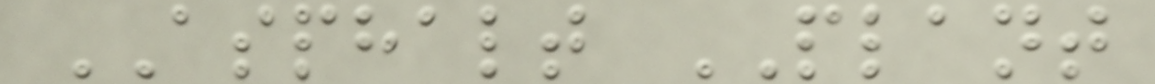ASPHALT PLANT
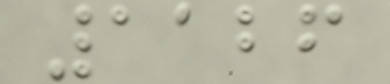1126
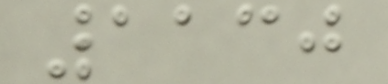1130
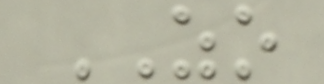ZO
